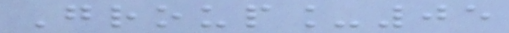Group_05
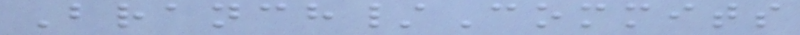Branch/Commits
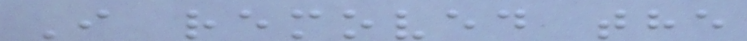I removed the
